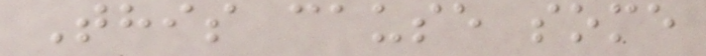This cause some
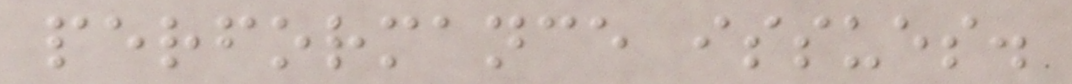performance issues.
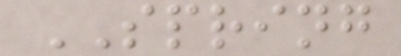SPRING
